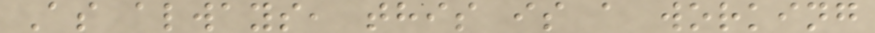As always, this is a working
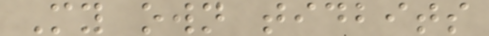My own tidbits
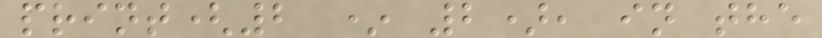print(2 * 2), in the
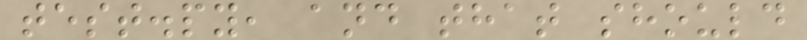test.py, and that should
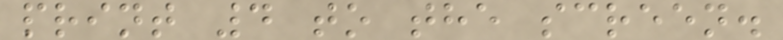print 4 to the screen.
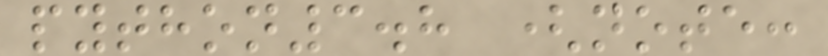python3.8 (note:
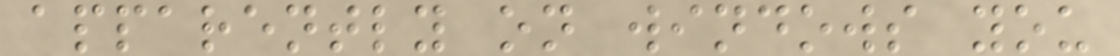apparently on windows you
